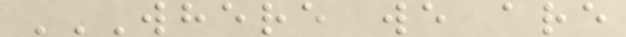WHERE WE ARE
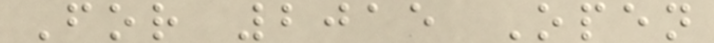For 2015 Open
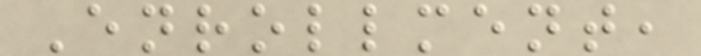Enrollment,
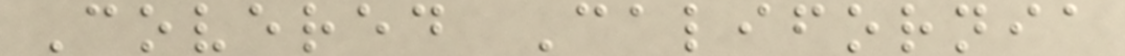Covered California
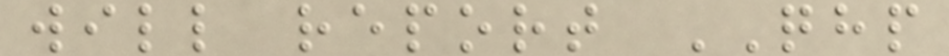will report QHP
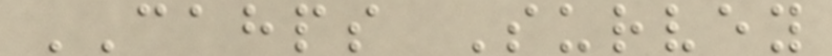CAHPS Survey
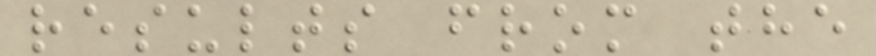results from the
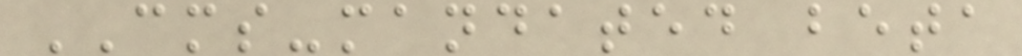CMS-mandated beta
